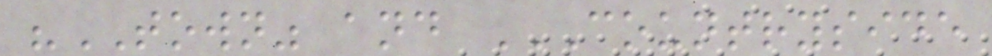"TOWN" and COUNTRYSIDE
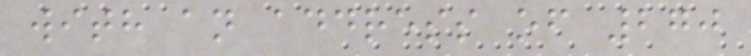with an address of 270
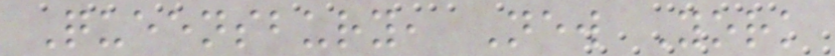Queensbury, New York
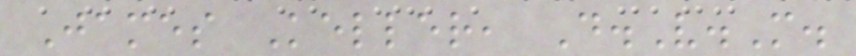James Keller, D.V.M.
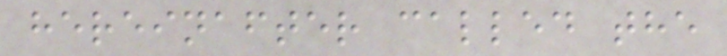hereinafter called the
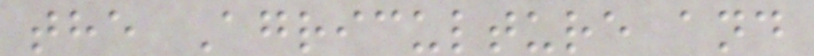the Agriculture and
